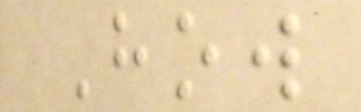How
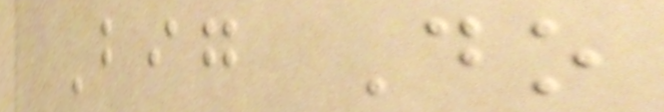Big Do
